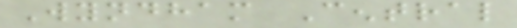Wyndham Central
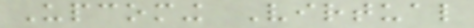Upcoming Virtual
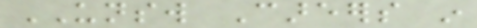UNSW Careers in
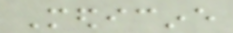Medicine
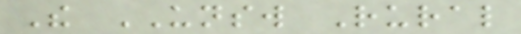The UNSW Rural
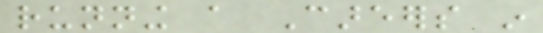running a Careers in
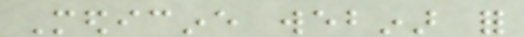Medicine webinar for
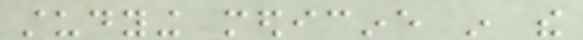studying medicine in the
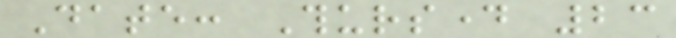Date: Thursday 23
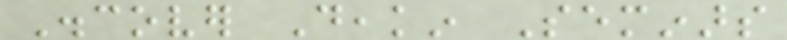Discover Deakin Seminars
